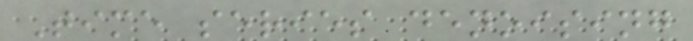Time series denoising
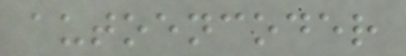autoencoder
